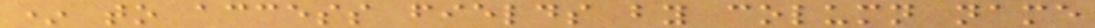* to access fields by column name
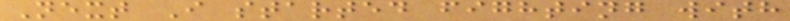Next I started fighting with
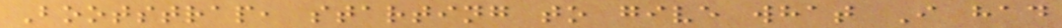Bootstrap, starting to give what I had
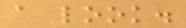a look.
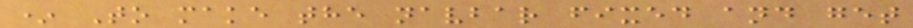* To make the navbar fixed and get
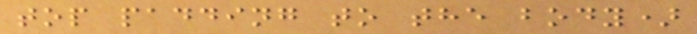top padding to the body)
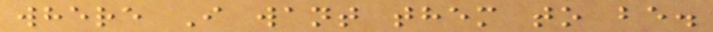where I want them to be.
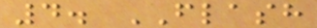4. FLASH
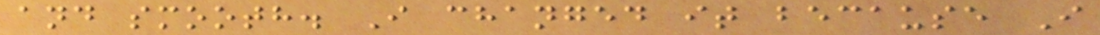and smooth. I changed it because I
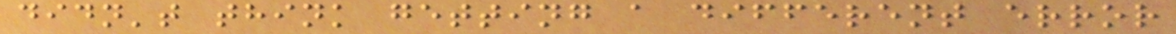didn't think getting a different error
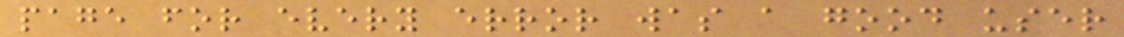page for every error was a good user
